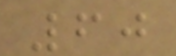60
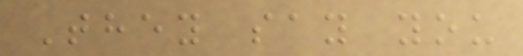They say you
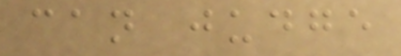can judge
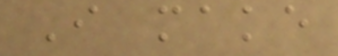I make
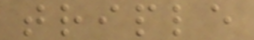triple
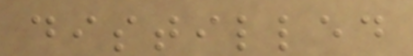distilled
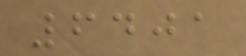6401
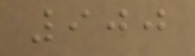900
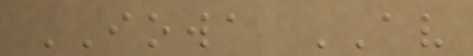IOWA AV
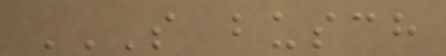S BUSCH
